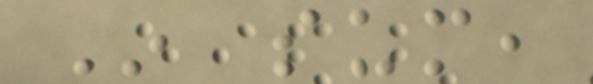In sum,
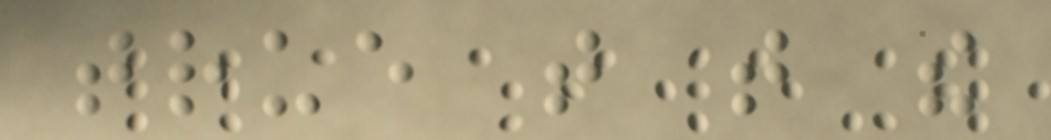true that that the
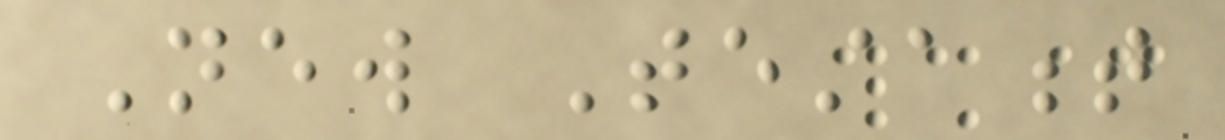New Testament
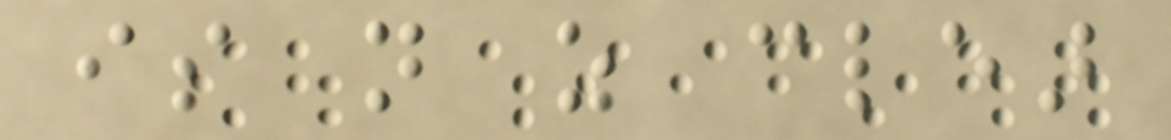is not as clear
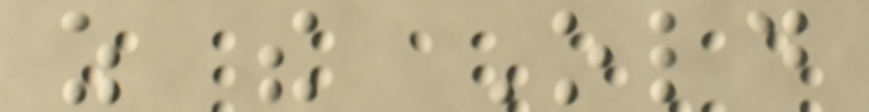as the Old
